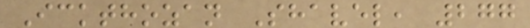Ickthozan Shavel, 277
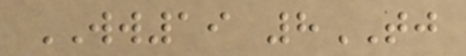WW19 8TJ
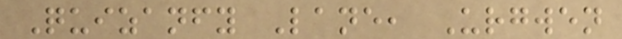Quizanfy Lane, Urgwen
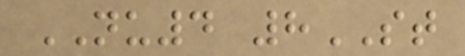NU4 8ST
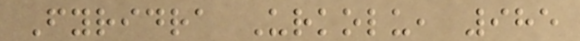Fyridra Urkolu, 985
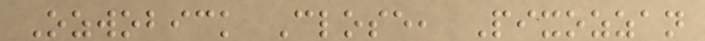Ozwobick Close, Pixozzan
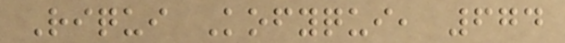Riqui Kofyqui, 674
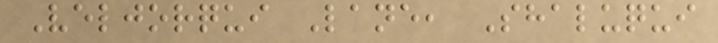Veljorqui Lane, Shaluqui
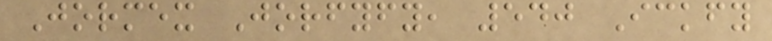Jormex Jorfyfy, 540 Ickfy
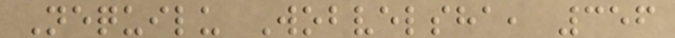Nequilu Wobvelsha, 356
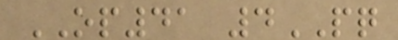OP41 4PQ
